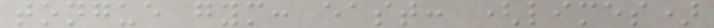tongue gym: east: (limes)
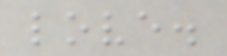love.
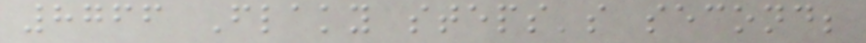8766 Flaky steps's second;
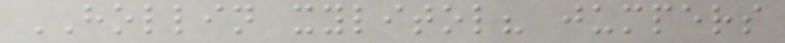HOLLIN xylitol? jumpers
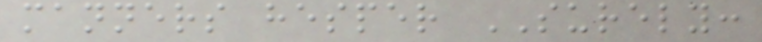manners hesper SURELY:
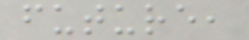future,
